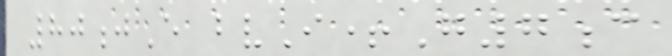80jE bvI+G7c
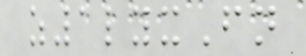z1lyxFn
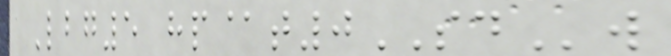Lbg5 hp@t0SDw
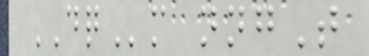DQm nngT
